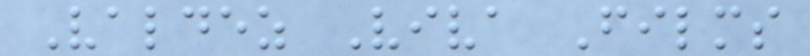Valdez Viva Films
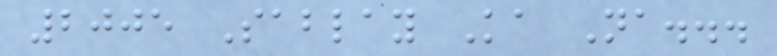2005 Sablay Ka Na...
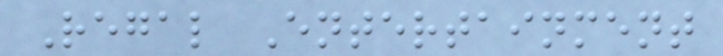Regal Entertainment
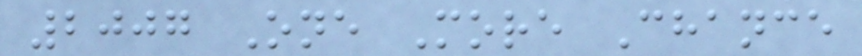2007 One More Chance
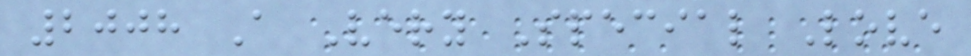2008 A Very Special Love
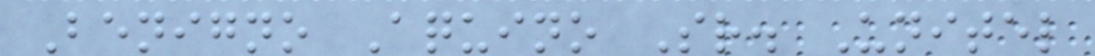Benigno Aquino Sr. Unitel
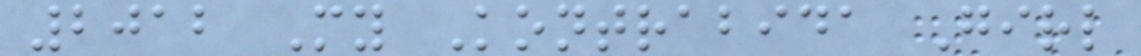2012 My Kontrabida Girl
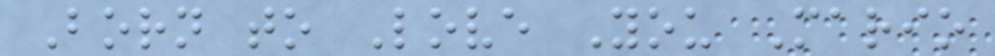Born to Love You Mario
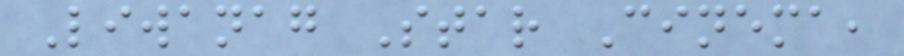Liwanag Star Cinema,
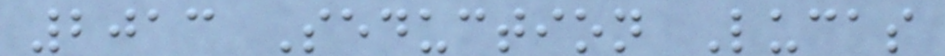2013 Seduction Lucas
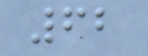62
